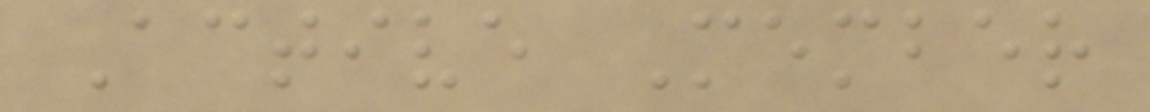Active Member
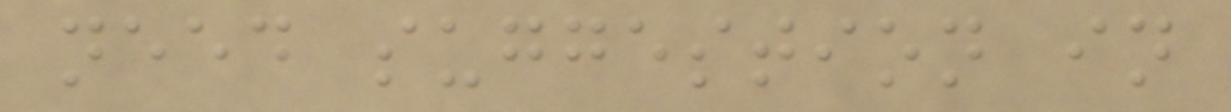need suggestion in
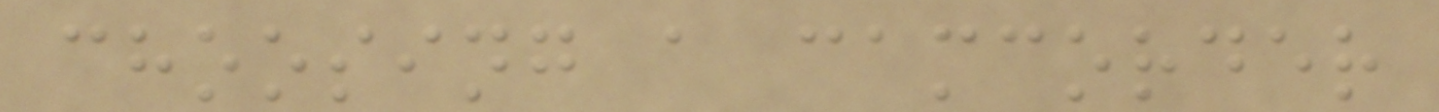choosing a camcorder
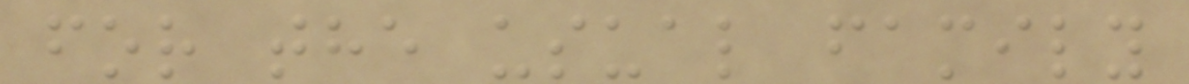for the usual family
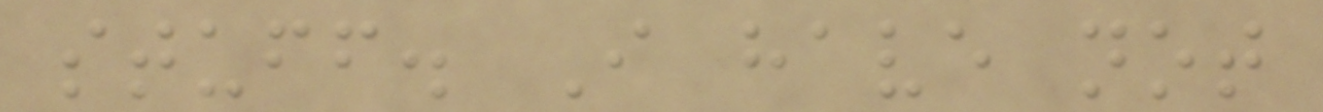stuff. I have not
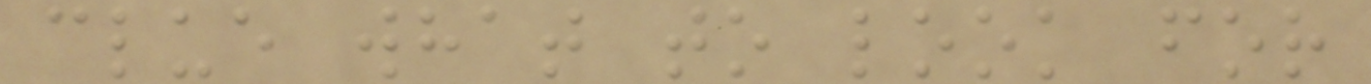clue what to look for
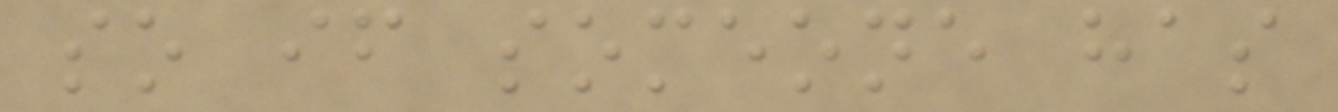so if someone has
